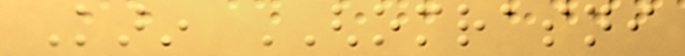Karin GHOMRASNI
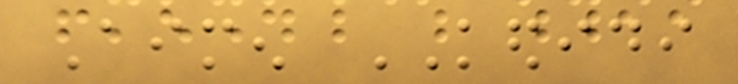Aimen KEDIDI
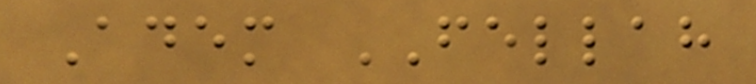Adem FELLAH
